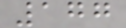177
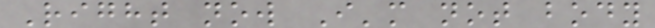Right now I'm not body
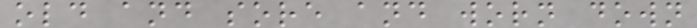old and sore and worn down
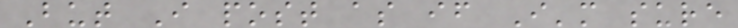But I post as if I'm sure
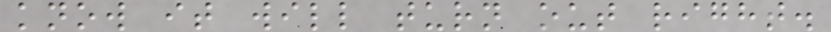know it will turn out right.
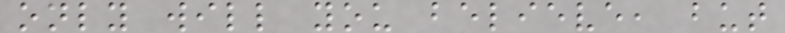only will you believe, but
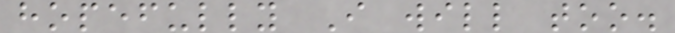hopefully I will too.
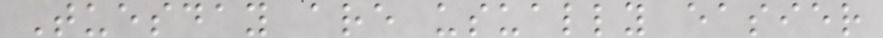Tuesday are usually easier
